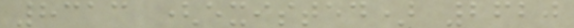8313 (existed) 2620
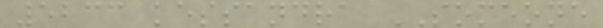5233 kessandra SOMEONE
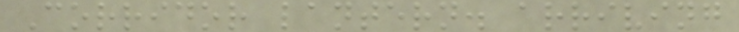Corridor lantern. arriving
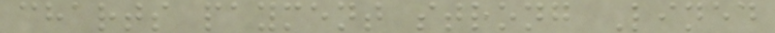charts payment strong Lined
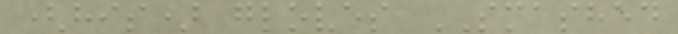(his) gloves SMASHED
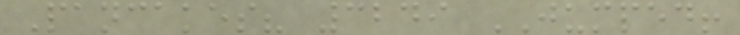Pancakes? 3249 JUMPED!
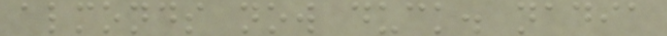almonds now duck. nadia
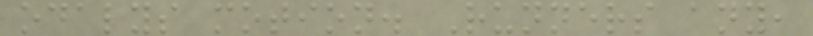odalys motion. Runners any,
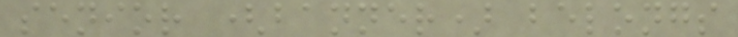senior (banner) belongs
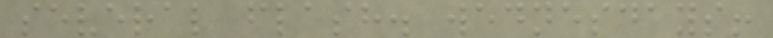several flash. wednesdays!
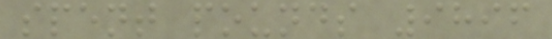spent pounds 9896
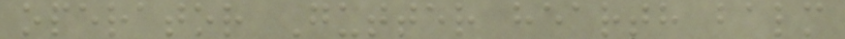operator Gutter hearth balm
